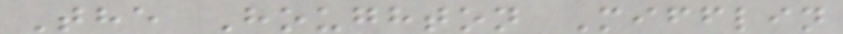The Houghton Mifflin
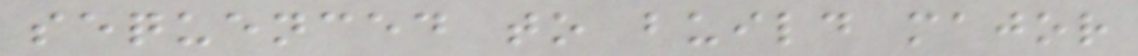sequenced to build major
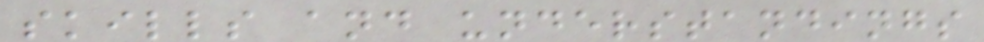skills and understandings
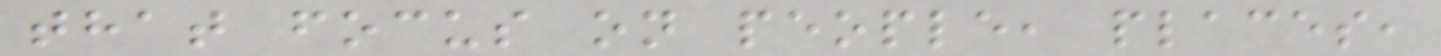that focus on people, places,
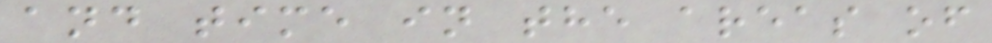and time in the areas of
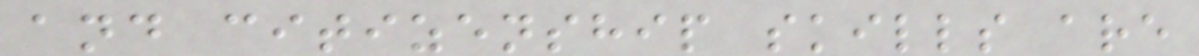and citizenship skills are
